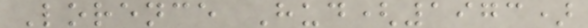Lorence Hud(1973)
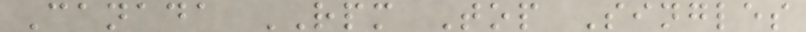Canada RPM Top Singles
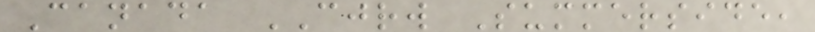Canada CJRW Summerside,
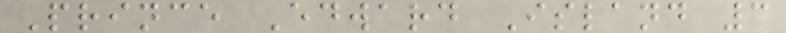Prince Edward Island 3
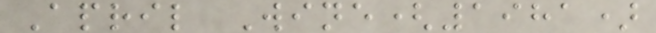April Wine(1981)
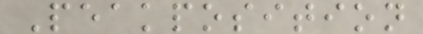Peakposition
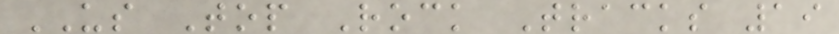US Top Rock Tracks 19
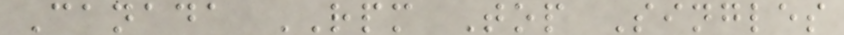Canada RPM Top Singles
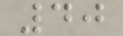40
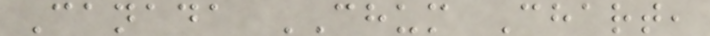Canada CHUM Chart,
